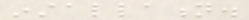installation.
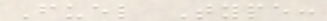Fuel Type:
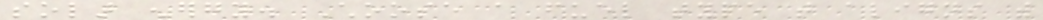solar energy. Choose a fuel type that aligns with
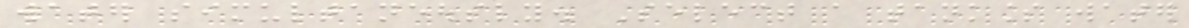water simultaneously. Select a tankless water
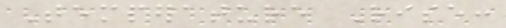Temperature Rise:
